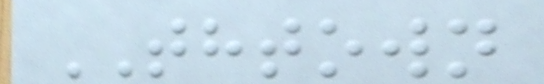THTOWN
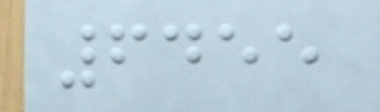6455
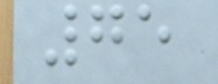75
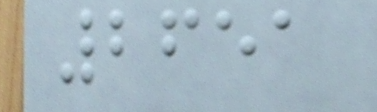2651
